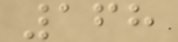168
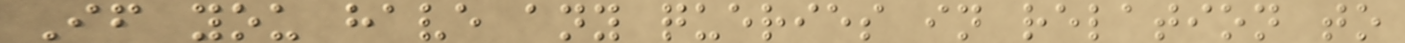If you have any queries in relation to
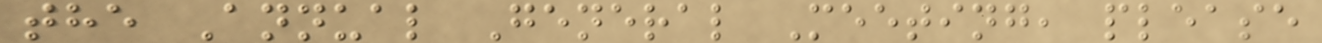the Annual General Meeting, please
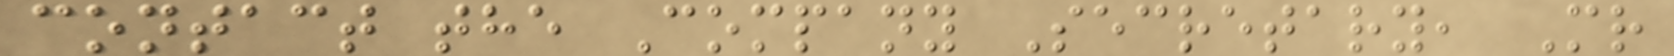contact the Company Secretary, Mr
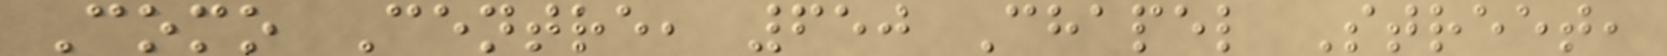Como Centre, 650 Chapel Street,
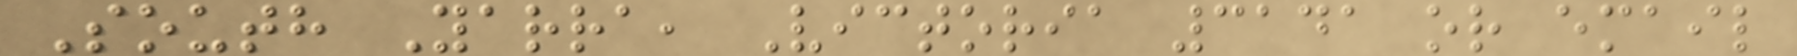South Yarra, Victoria 3141 or email
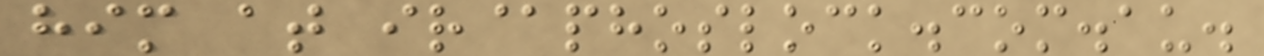him at ir@phoslock.com.au.
